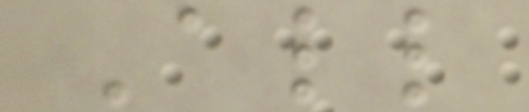All
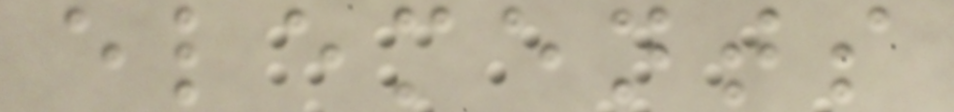elements
